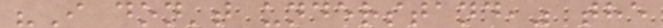"I don't understand," the
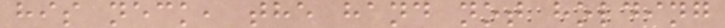his neck, the hand not holding
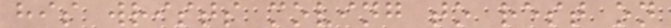his wrists moving to rest on
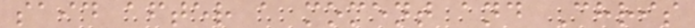said after a moment and Chris
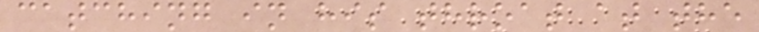catching in his throat at the
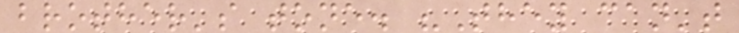brother's tone. "They can't
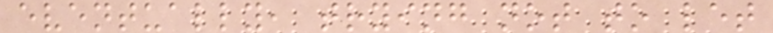eventually, trying not to let
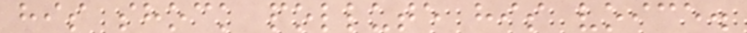his shock pollute his voice.
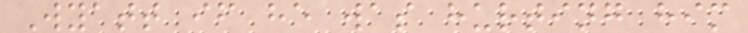Wyatt if he was hurting him
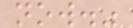now."
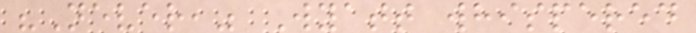"Never," Wyatt whispered
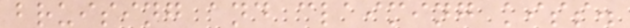bruising and claiming kiss.
